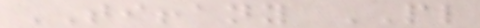TIFFANY PL
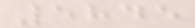5845
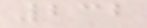232
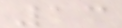13
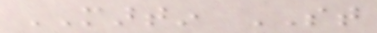MARTIN ST
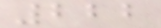222
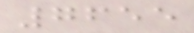7655
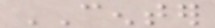CENTER
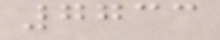7733
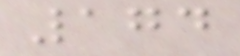174
